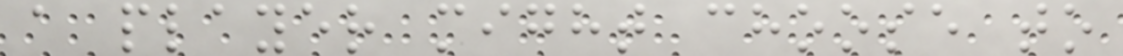a player might choose to
